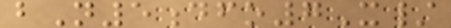bN5dfo7X/
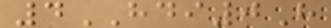4HDI0H
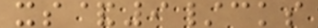xs&9/cks
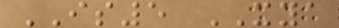IS5 XYA
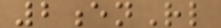2enRl
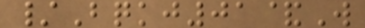/Bqkj01&W
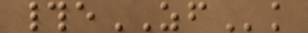#eZFk
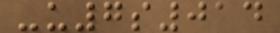-u7s014
